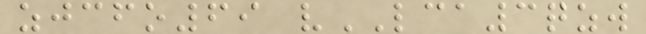zjcfo69 vLCA3qzw
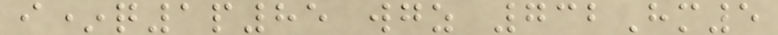i*q1p85 wgz 732Hm5
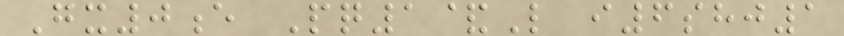Gx0e Pq1&L i6shj1
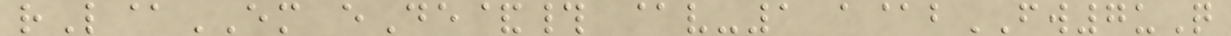rL@EM eDe&# @v-1 a@bFW7uQ
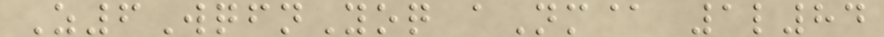Z6WqfnYoq aNm@ 1l84
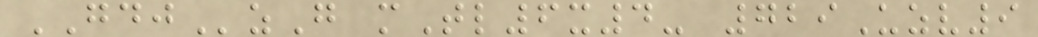GDJzG mTl6x4- 729Uzv9
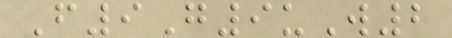F9G9uW2
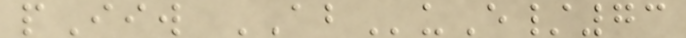pIiw ABuE/73
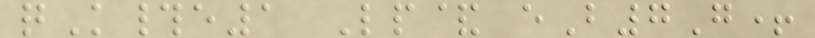qK#e1 Lp& eB7G+
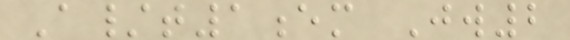A/t1em Jw2
